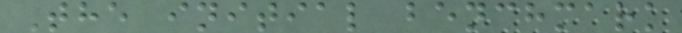The initial benchmark
